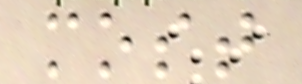most
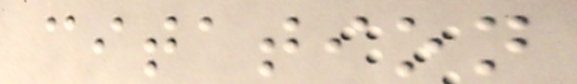citation
